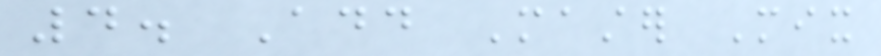4. Add Master Mix
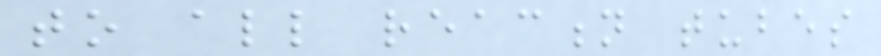to all reaction tubes
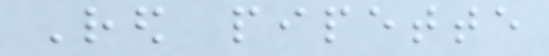Red pipette
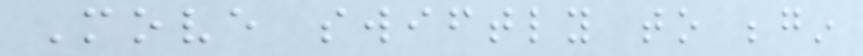Move swiftly to begin
